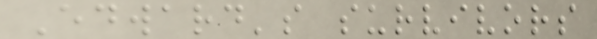Edward's survivors
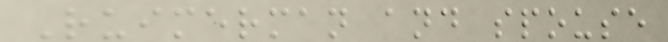Ruimerman and spouse
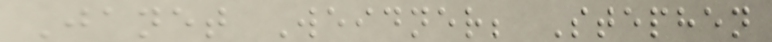Janet Weidner; Stephen
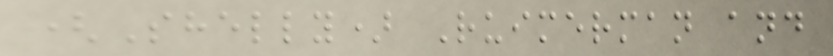(Shelly) Ruimerman and
